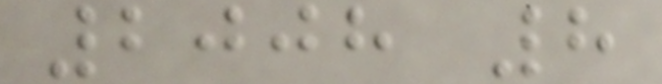2008 8
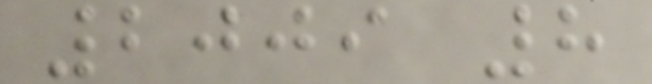2009 8
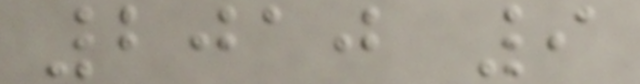2010 9
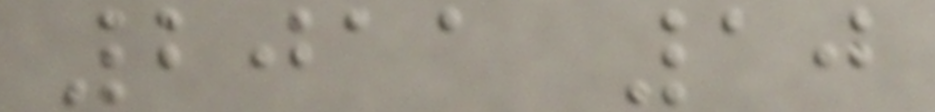2011 10
